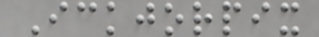Ickjorpix
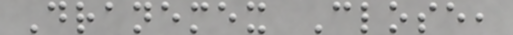Dranemex Close,
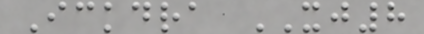Ickdra XJ8
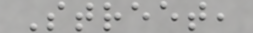Street,
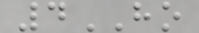4HO
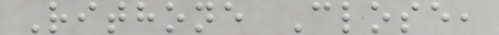Rithone Close,
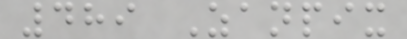489 Zanpix
